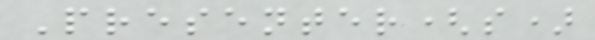Presenter(s)
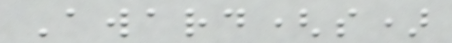Award(s)
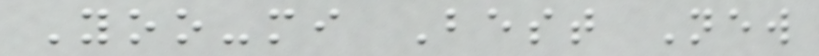Yoo-mi Best New
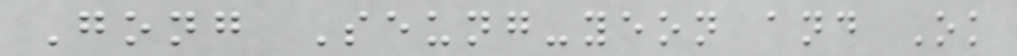Gong Seung-yeon and Ok
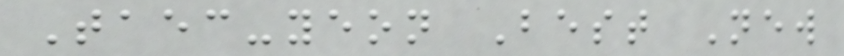Taec-yeon Best New
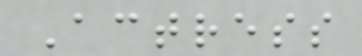Actress
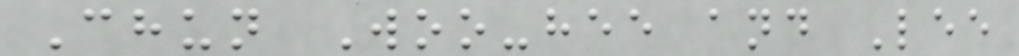Chun Woo-hee and Lee
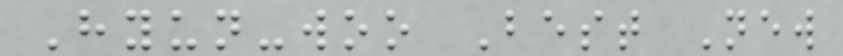Hyun-woo Best New
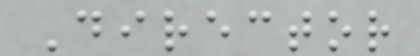Director
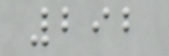292
